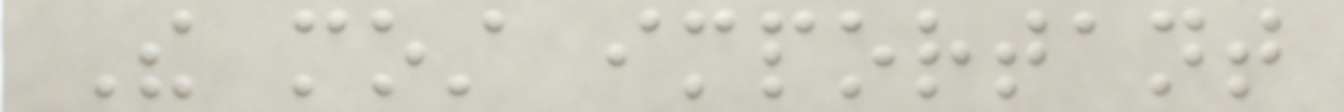The most important
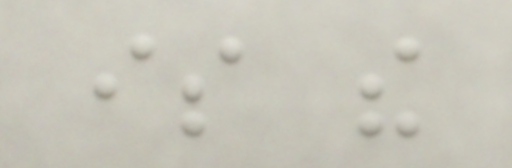is the
